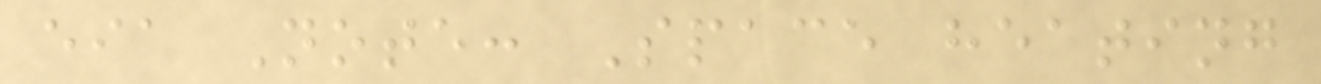eia Note: Space heating
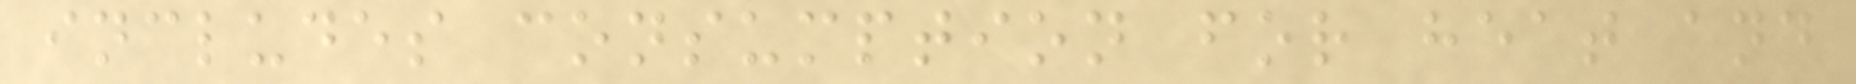includes consumption for heat and
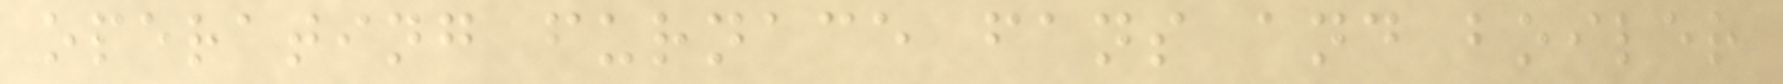operating furnace fans and boiler
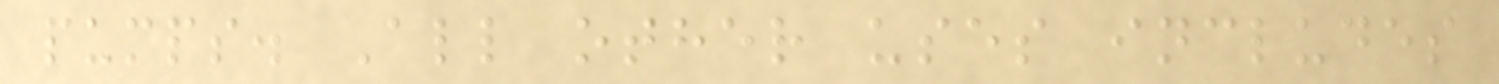pumps. All other uses includes
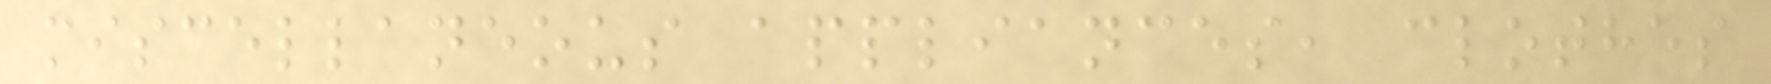miscellaneous appliances, clothes
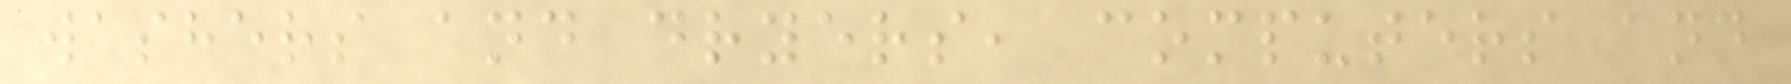washers and dryers, computers and
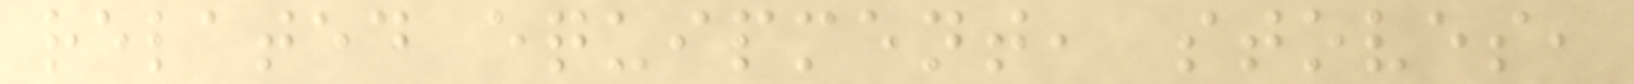related equipment, stoves,
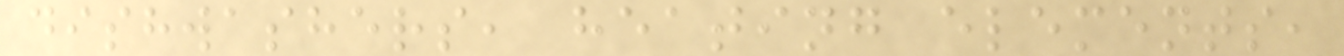dishwashers, heating elements,
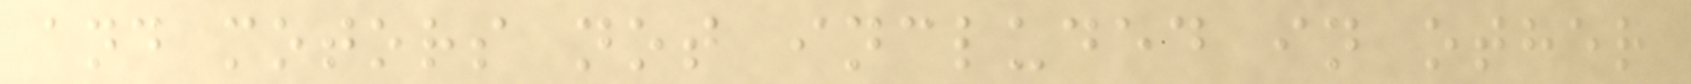and motors not included in other
